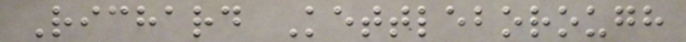Richard Kettleborough
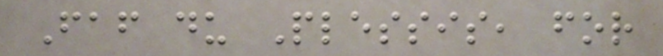Faf du Plessis, for
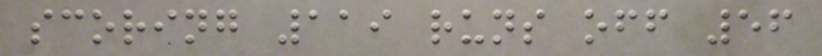scoring 119 runs off 56
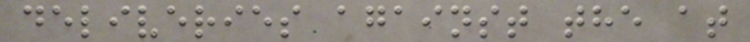deliveries against the at
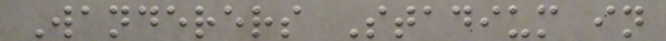Wanderers Stadium in
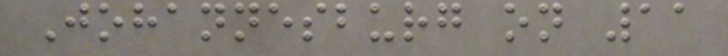Johannesburg on 11
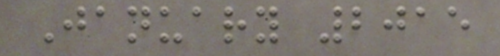January 2015
